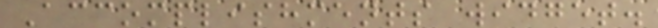Accomplishments widget.
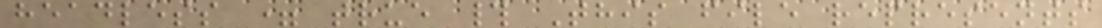headless = true # This file represents
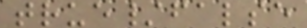true/false
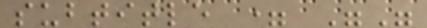subtitle = ""
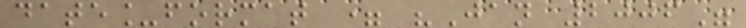date_format = "Jan 2006"
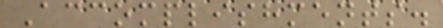Accomplishments.
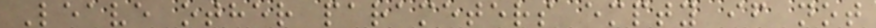Leave other parameters empty if not
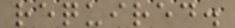required.
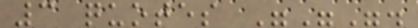3 quotes """.
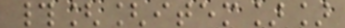#[[item]]
